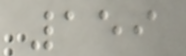159
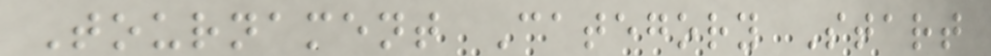Tournament Category Start
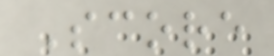Score
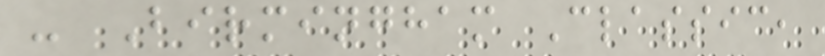- Birmingham Classic,
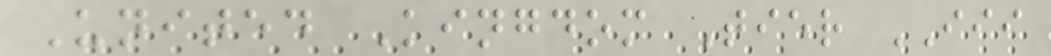United Kingdom Tier III
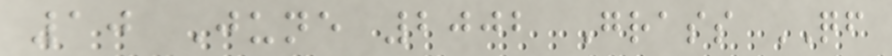10 June 2002 Grass QF
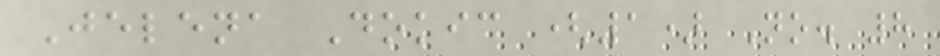Jelena Dokic (1) No. 8
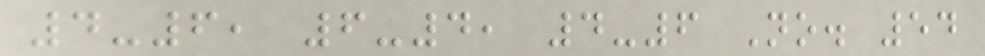4-6, 6-4, 4-6 No. 54
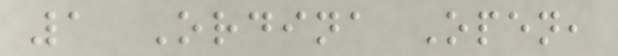1 Ordina Open,
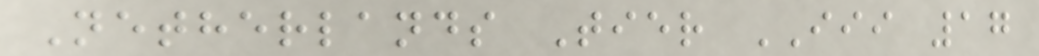Netherlands Tier III 17
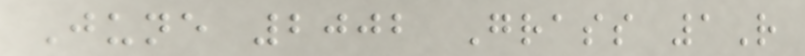June 2002 Grass 1R
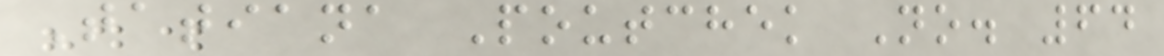Tatiana Poutchek No. 64
